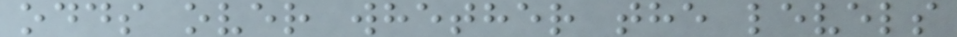odds over whether the levels
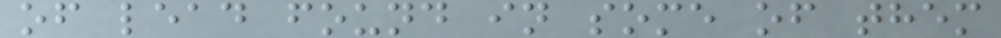of lead found in some of them
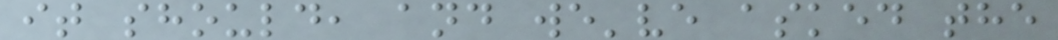it should, and we've asked the
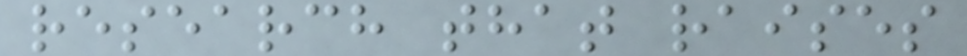research that raises
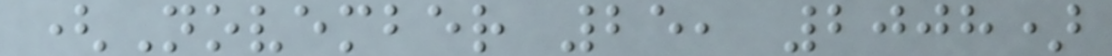(November 25, 2008)
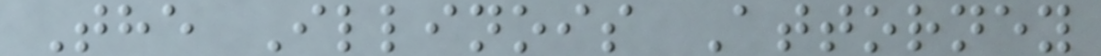The Illinois Attorney
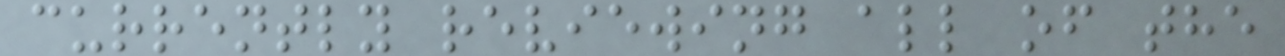currently reviewing all of the
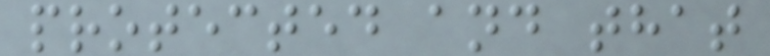protected and that
